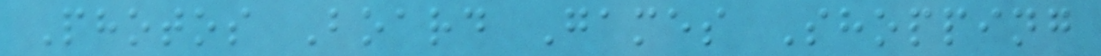Photos Board Games Shopping
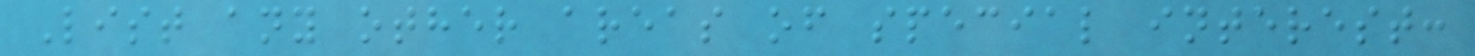List any other areas of special interest:
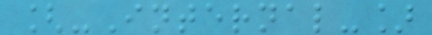[-Internal-]
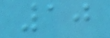10
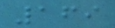169
